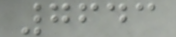7643
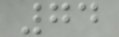74
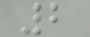2
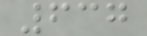637
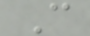C
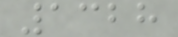1328
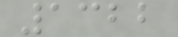1322
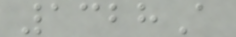1328A
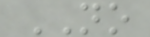NO
